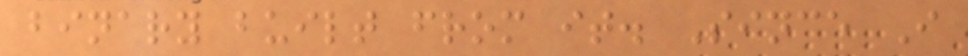binary built from it. Since I
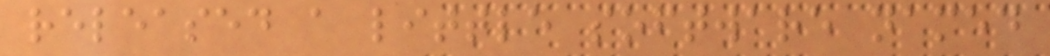released a little software named
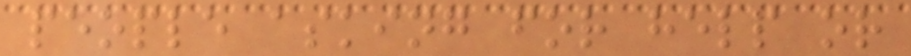people asking for help or
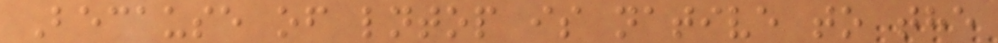Because of lntop is native to the
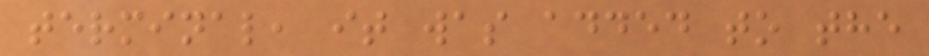terminal, it was added to the
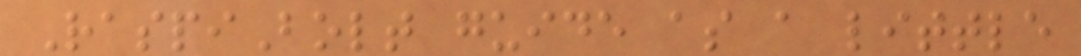RaspiBolt guide as a little
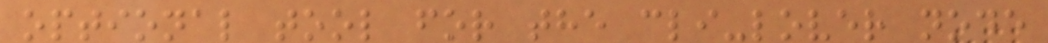optional tool for the cli-lover node
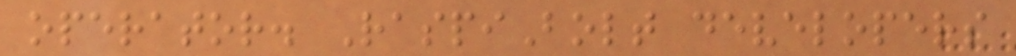operator. RaspiBolt developers
